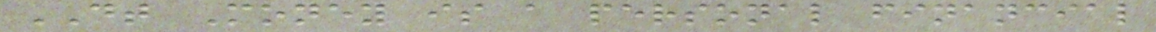DT Money is a personal financial
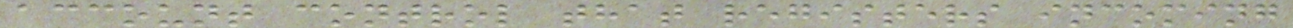account control that registers incoming
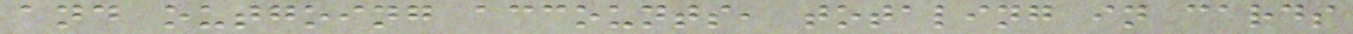and outgoing accounts, totaling in cards
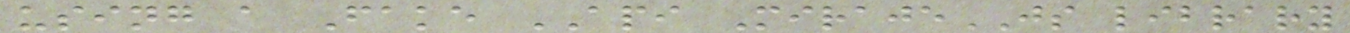using a Fake API MirajeJS library
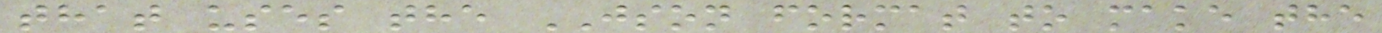that uses the JSON format to make the
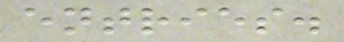entries.
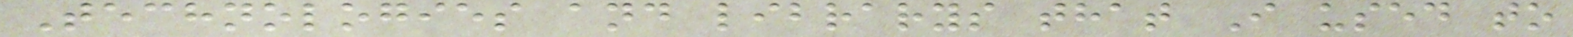Technologies and librarys that I used to
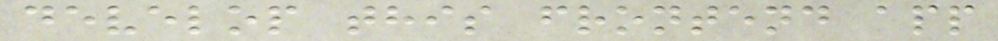develop this frontend app
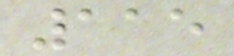115
